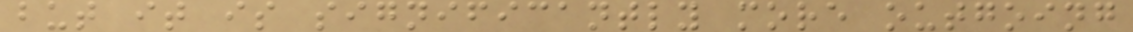but it is significantly more outgoing
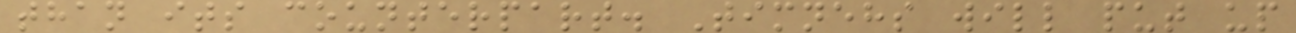than its counterpart. Timnehs will put up
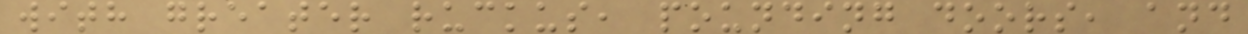with greater ruckus, pounding doors, and
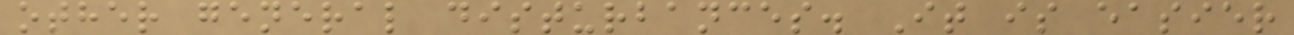other general disturbances. It is easier
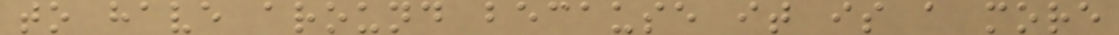to have around because it is a more
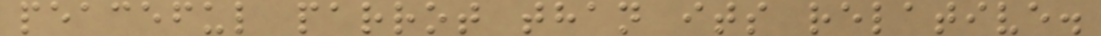peaceful parrot than its relative.
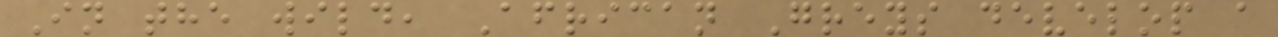In the wild, African Greys develop a
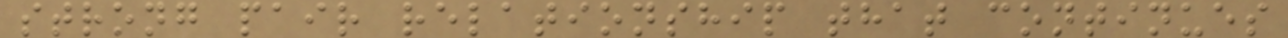strong pair relationship that continues
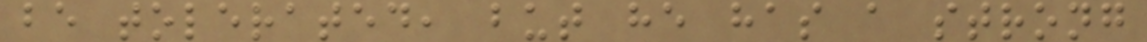be tolerated, but he has a strong
